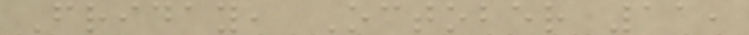Friday, October 11,
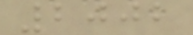2002
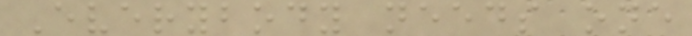Everybody needs one
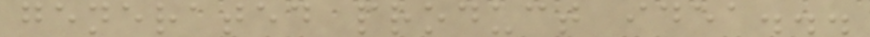generated product idea...
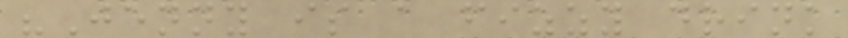"Jenny is a fizzy drink
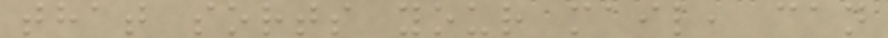that sorts your mail, can
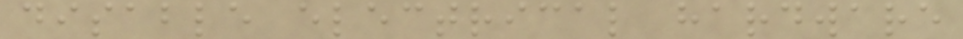disable electrical hardware
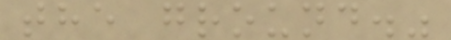the ground."
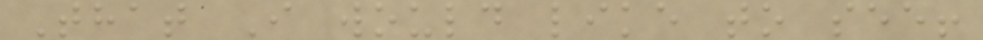That I would like to see!
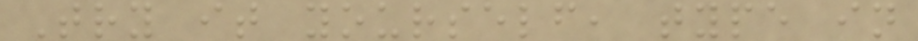Try it yourself, type in
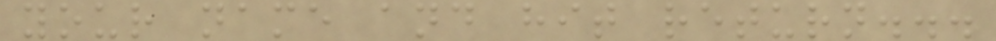your name and hit return...
